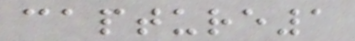capture1
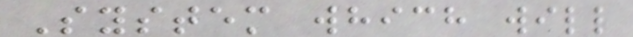System which will
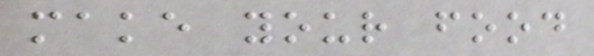make your food
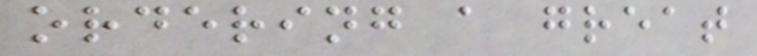ordering a great
